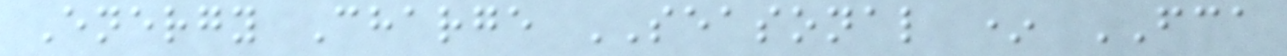Energy Charge SEASONAL * FCA
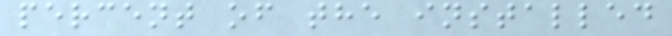percent of the installed
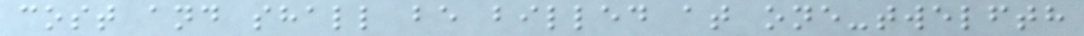cost and shall be billed at one-twelfth
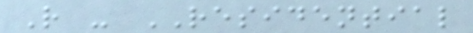R - RESIDENTIAL
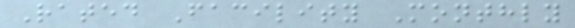Rated Facility Monthly
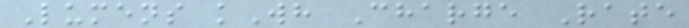Lumens kWh Charge Rate
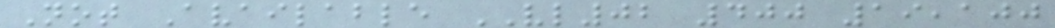Not Available VL02 400 19,100
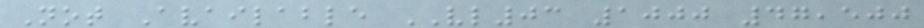Not Available VL03 1000 47,500
